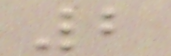2
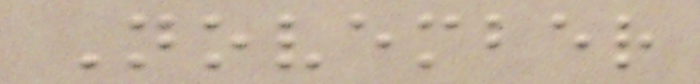November
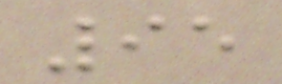95
